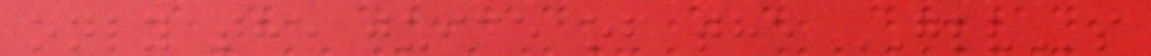only the juice of the GLVs
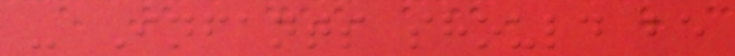- Infants should be
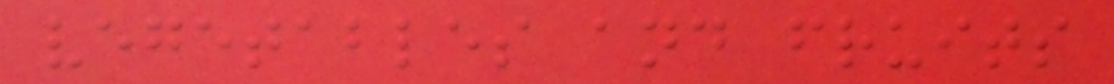vegetables and fruits
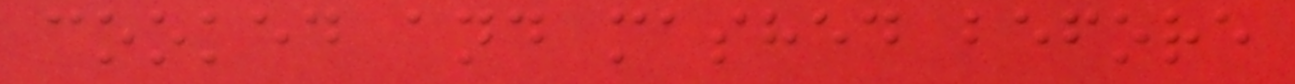cooked and mashed before
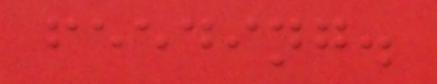feeding.
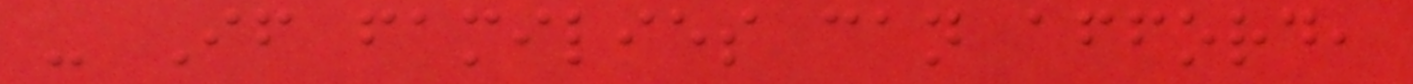- If families can afford,
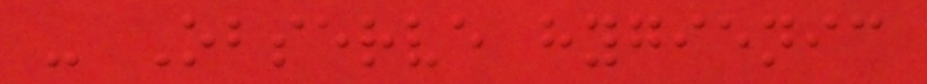- Observe hygienic
